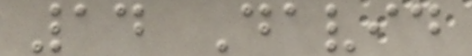14 David
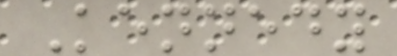Kennedy
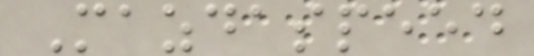Mazdaspeed
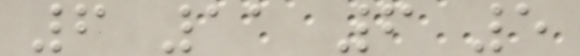6 11 6 5
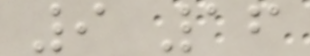9 16
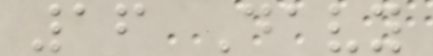16 Davy
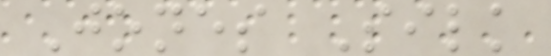Jones Silk
